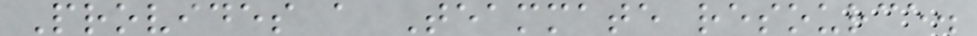Provides a Teammate resource.
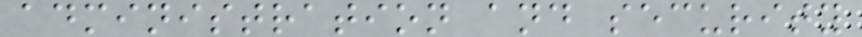administration and security
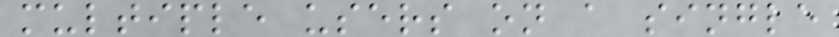multiple users on a single
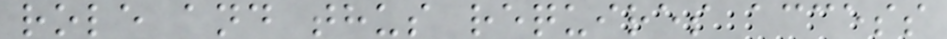role and thus requires access
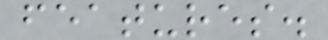features.
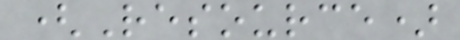(Resource)
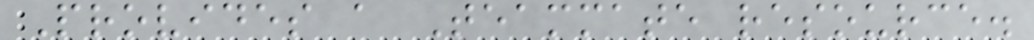Provides a Teammate resource.
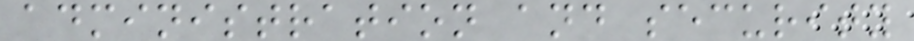administration and security
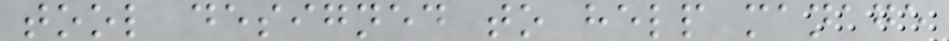tool designed to help manage
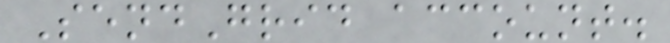SendGrid account.
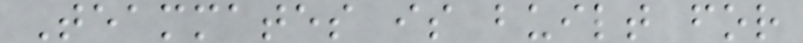Teammates is built for
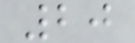20
